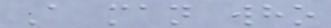A man who
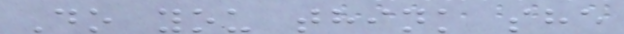Do you think she
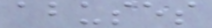abuses
